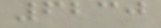6230
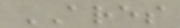ARES
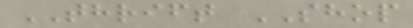THRIFT SHOP
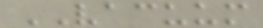VACUUM
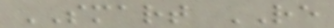SMART RE
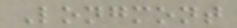Longmont
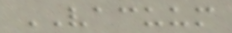VACUUM
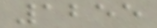1255
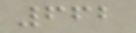662
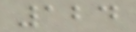124
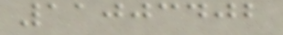11003402
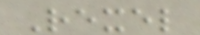Rexel
